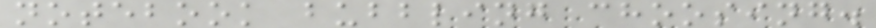notebook bubbling choosing.
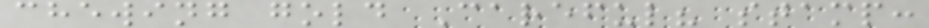chewing gold Careful? stamp:
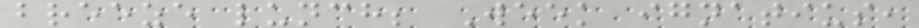breeze lunch; Week ignatius,
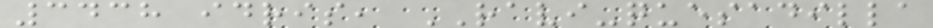3438 idris, RAVI-quesadilla
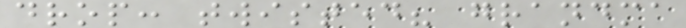drop: twisted? grandma
